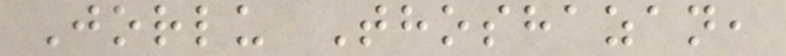Jorlu Thoshazan,
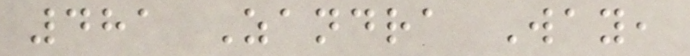481 Zandra Way,
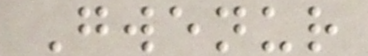Gwenur
